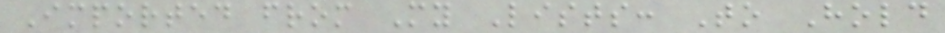Imported from My Lists: To Hold
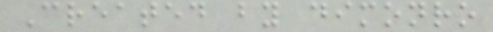Created by dimonro
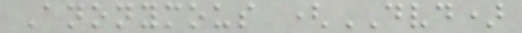Anonymous (DVD)
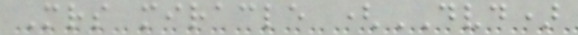Mrs miracle (DVD)
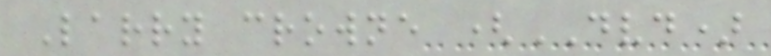Larry crowne (DVD)
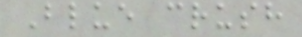Blue crush
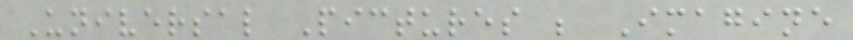Universal Pictures ; Imagine
